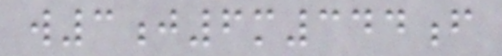w3j6m344f
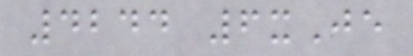4244 6xJe
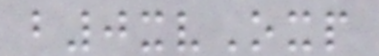b0xvOxp
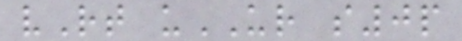vRt uUR s0p
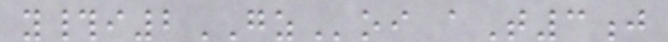y#i2GZoi aT3j
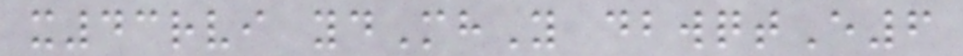x43rvi ydMhY dbwqtE6
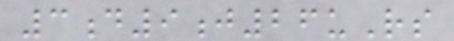3d9j26uRs
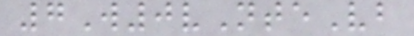7W0vNteVb
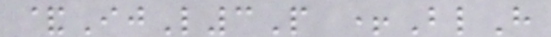&IjL3P +BlH
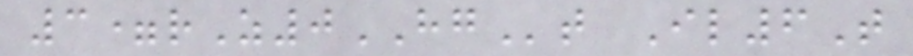3=rZ0HGt Il6T
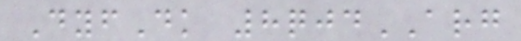DyfDk 8qjdARG
